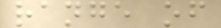range of
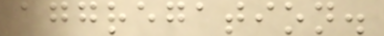aggregation.
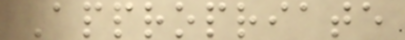Appropriate
